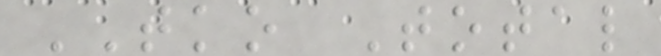TKO Total
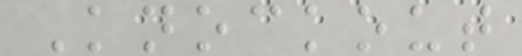Knockout
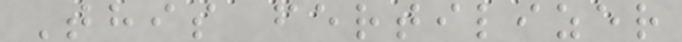This fertilizer
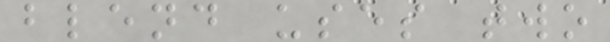blend uses two
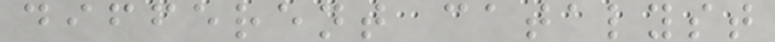different catalyst
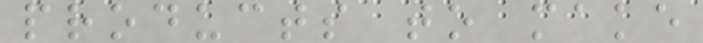products to make
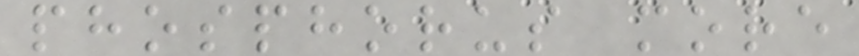phosphorus more
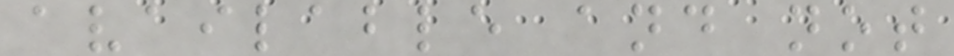available and not
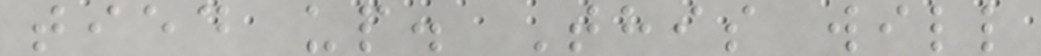tied up. This will
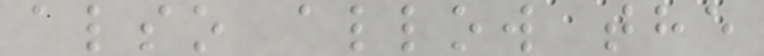also allow the
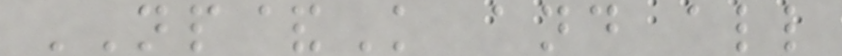NP&K and all
